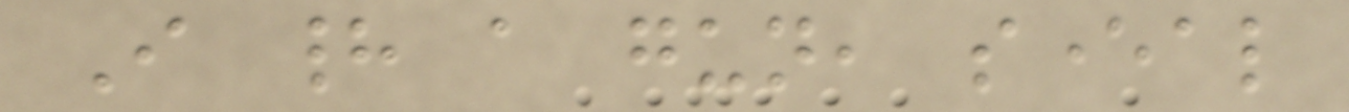I had a gun, several
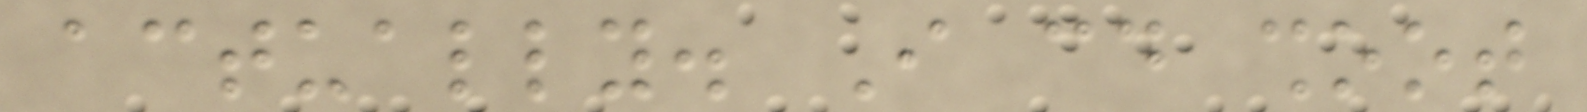actually. I could shoot
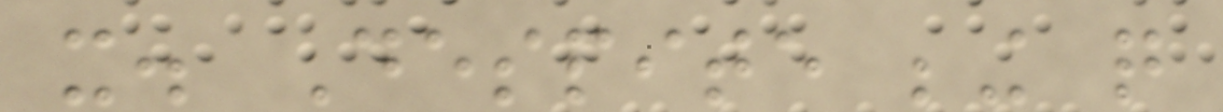it. Despite being quite
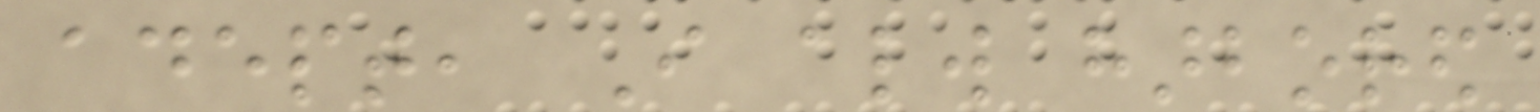adept, I always harbored
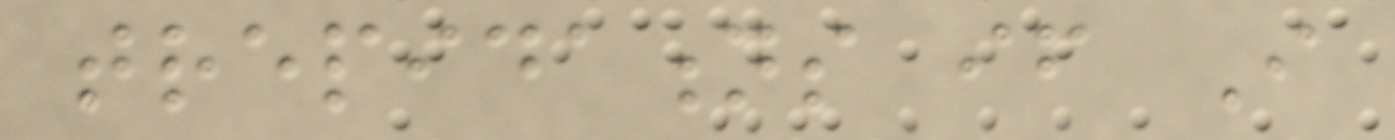trepidations if I
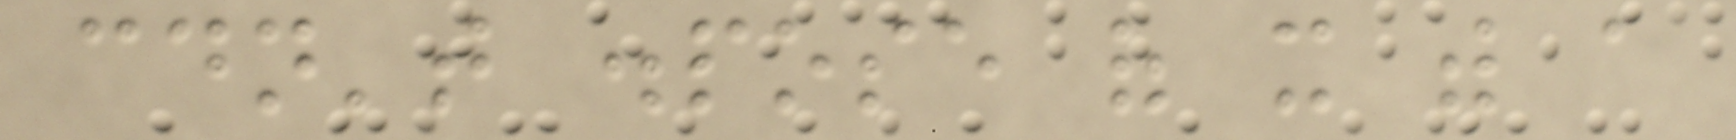couldn't dispose of it with a
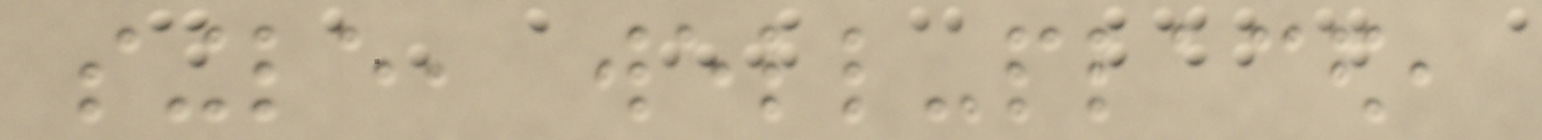single, well-placed,
